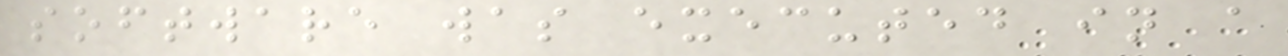software was executed in a
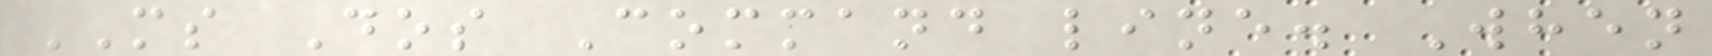MS Dos Command line. When
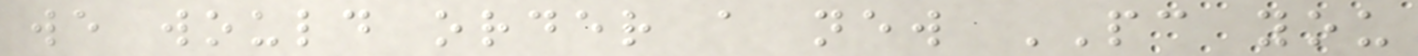we would order a new PC you
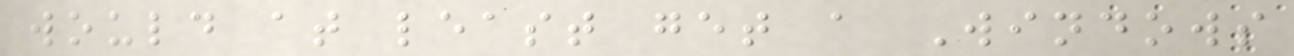would at least get a Windows
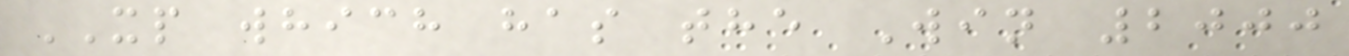XP which has the Win 2000
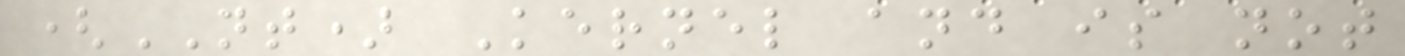(NT) Kernel and is not
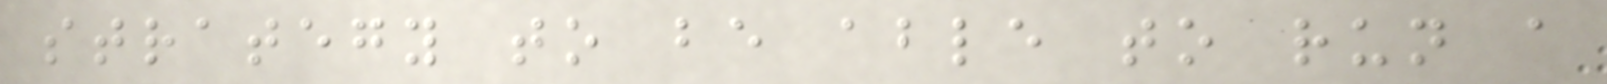strategy to be able to run a
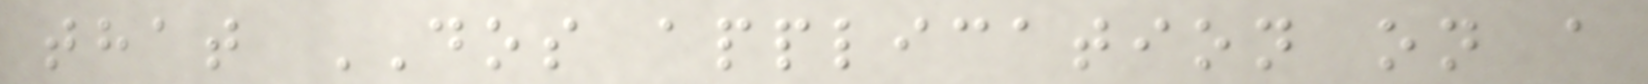that DOS application on a
